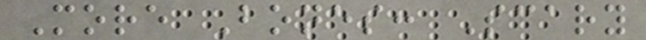More Bones: Scary
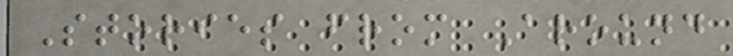Stories from Around
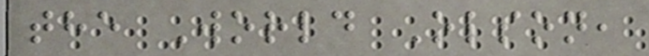the World Olson,
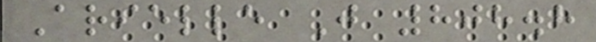Arielle J 808.8
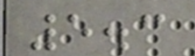5.3
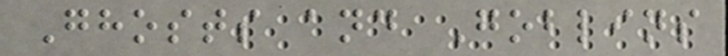Ghosts and Goblins
